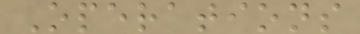Operations
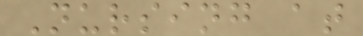Nursing at
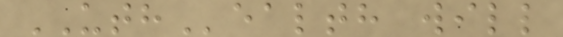UTHealth will
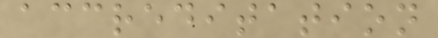accreditation
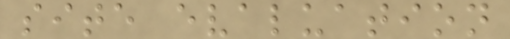site evaluation
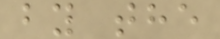by the
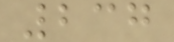237
